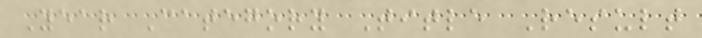Year Category Title Result
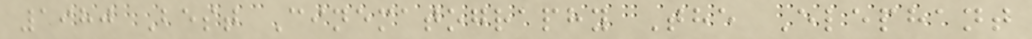1980 Best Cinematography The Elephant
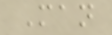Man
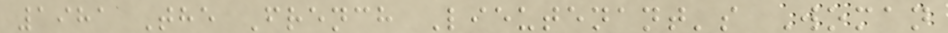1981 The French Lieutenant's Woman
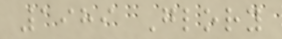1989 Glory
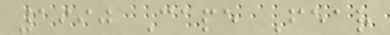1990 Cape Fear
